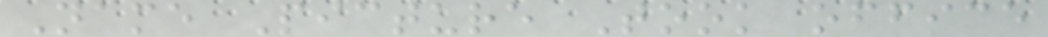Name Picture Took office
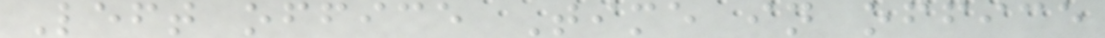Left office Time in office
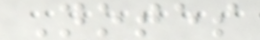Notes
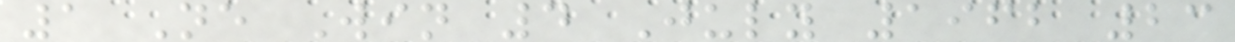1 Ne Win 4 July 1962 23
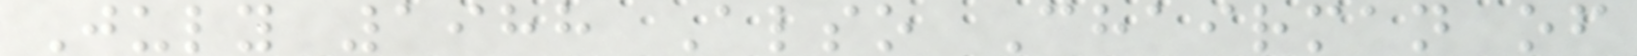July 1988 Also Chairman of
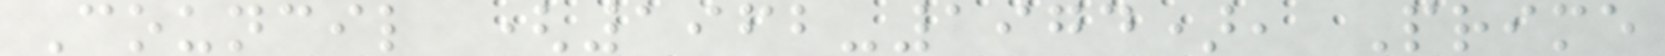Council (1962-1974), Prime
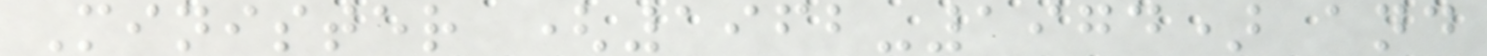Minister (1962-1974) and
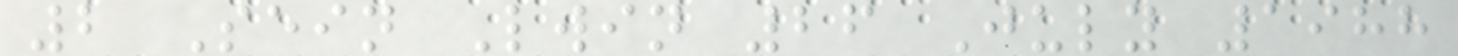2 Sein Lwin 26 July 1988
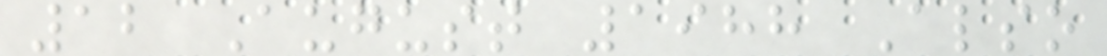12 August 1988 Also
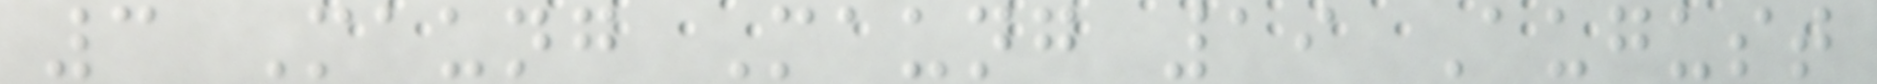3 Maung Maung 19 August
